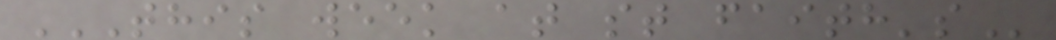THIS WEEK AT ST FAITH'S
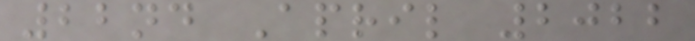22nd April 2022
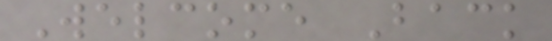Welcome Back
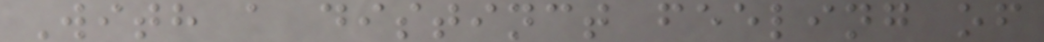With a distinct feeling of
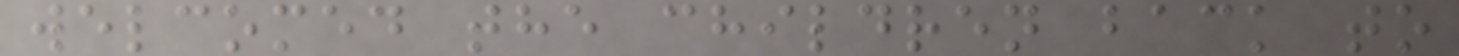welcomed the children back to
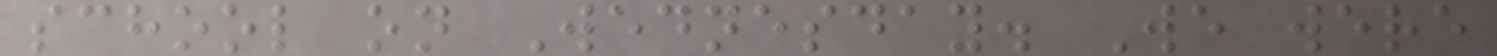school on Wednesday. We were
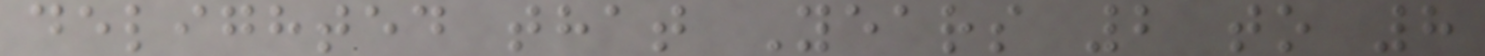delighted that Years 2 to 8
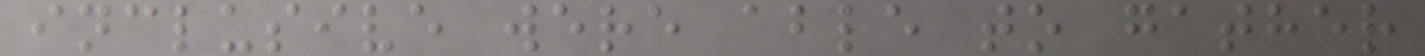inclusive were able to gather
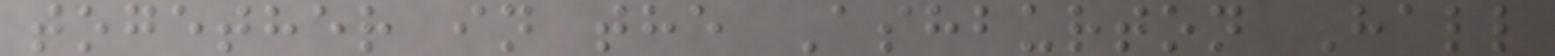together in the Ashburton Hall
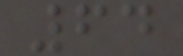64
